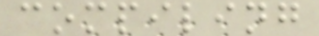compiling
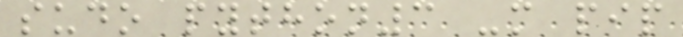sudo python3 -m pip
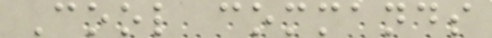Cool commands
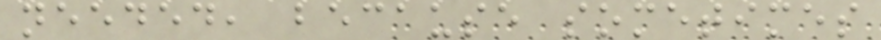needed, because sometimes
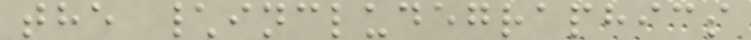the \includegraphics
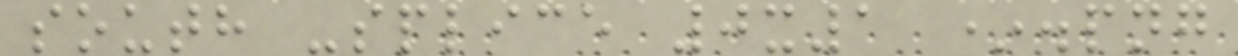south -splice 0x1 *.png
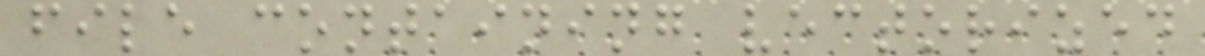file containing vectorized
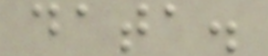data.
